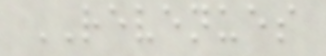REVENUES
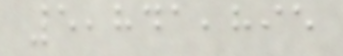5,841,895
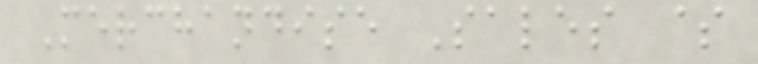Merchandise Sales $
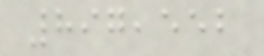897,552
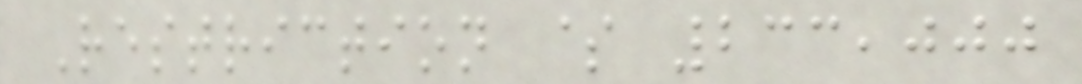Restriction $ 233,000
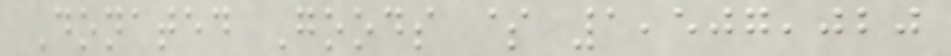Donated Goods $ 1,507,020
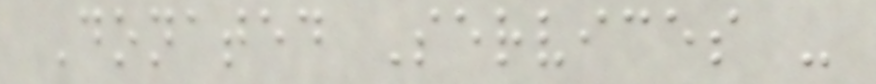Donated Services -
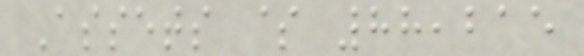Assets $ 88,215
